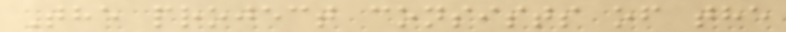The project consists of the
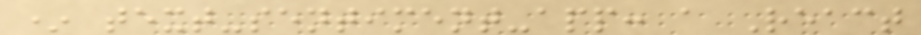* text-sentiment-app: a React
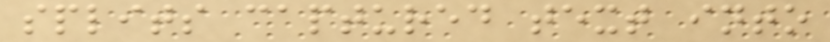splits captured text into
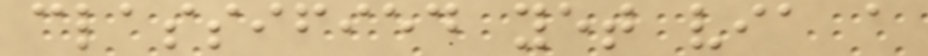classified yet via a
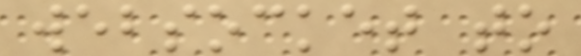websocket to
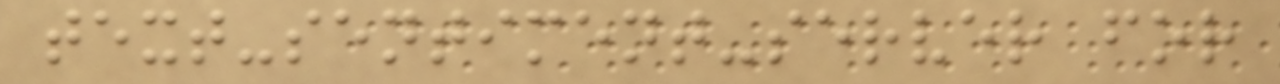text-sentiment-server for
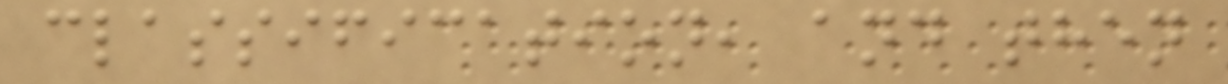classification, and then
